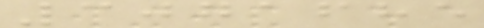3071685
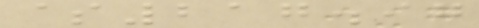$217.97
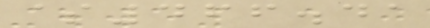$466.41
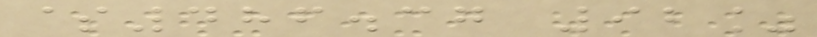$486.37 92%
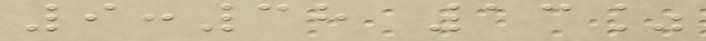9:38 13%
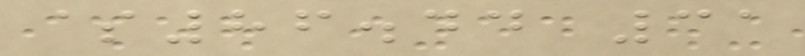$86.44 31
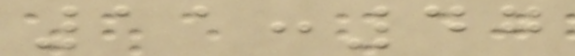11:47
